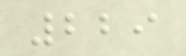229
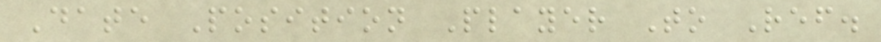Date Position Player To Ref.
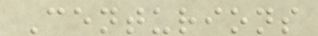Centurions
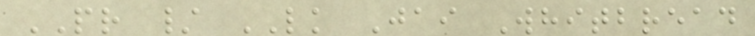PR / LK Jai Whitbread
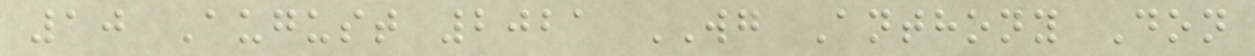10 August 2021 WG Anthony Don
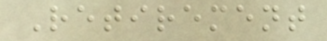Retirement
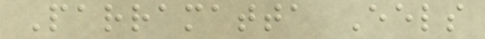Parramatta Eels
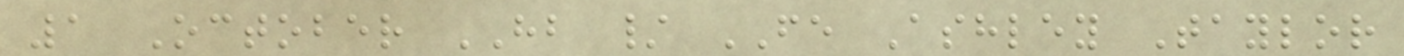1 October HB / FE Ashley Taylor
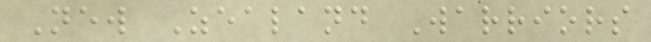New Zealand Warriors
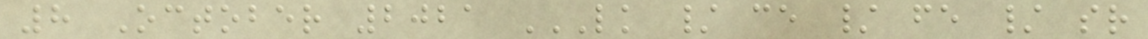8 October 2021 LK / CE / FE / SR
